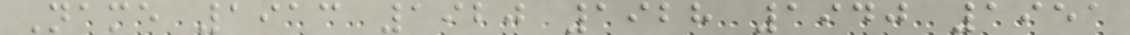Name 1913 1920 1928 1940 1951
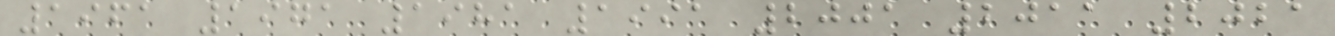1961 1971 1981 1991 2001 2011 2021
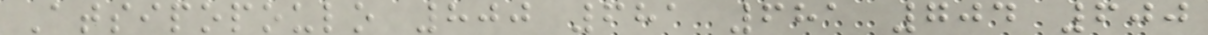Atsipopoulo 800 681 681 704 600
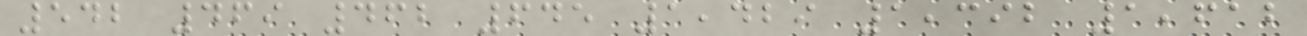542 469 462 645 1,429 1,392 1,612
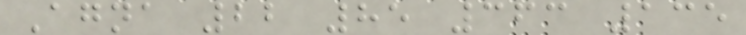Agna 22 85 363 135
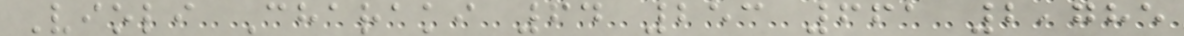Violi Charaki 64 253 661 2,785
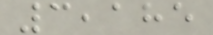3,185
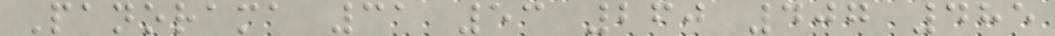Panorama 31 53 260 407 485
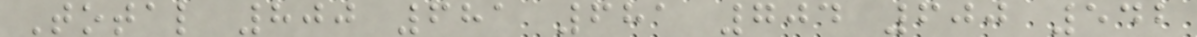Total 800 681 681 704 600 542
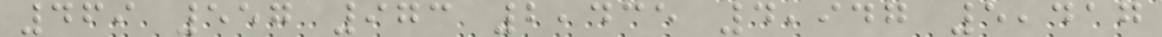469 557 973 2,435 4,947 5,417
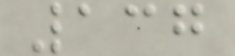137
